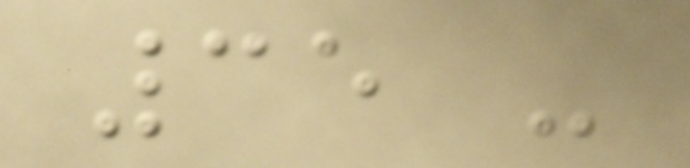35 -
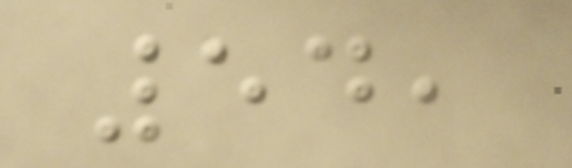54,
